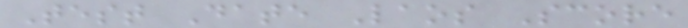Test Date Laos Score
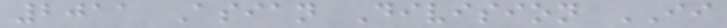2011 Asian Division II
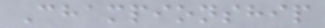Championship
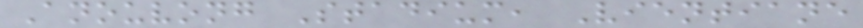Anouvong Stadium, Vientiane
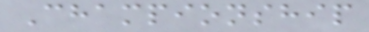Championship
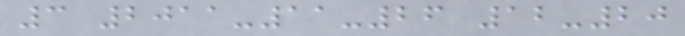3 2011-11-26 12-20
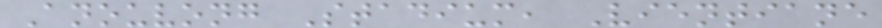Anouvong Stadium, Vientiane
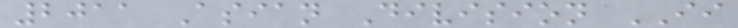2011 Asian Division II
